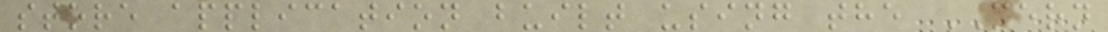store application built using the MERN
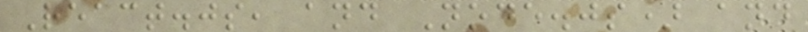React.js, and Node.js) and
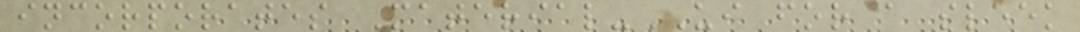incorporates Material-UI for a sleek
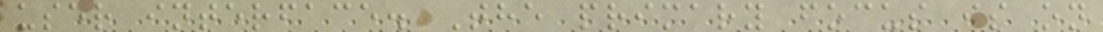user interface. The primary focus is on
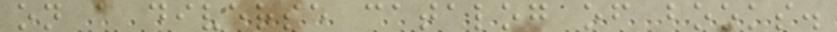on a diverse catalog of books.
